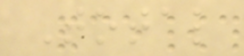Total
